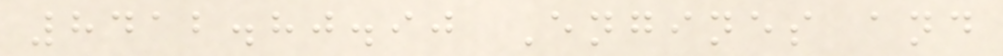8412.80.90 Engines and
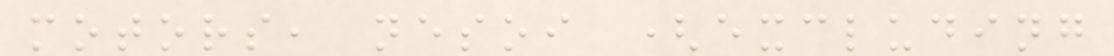motors, nesoi (excluding
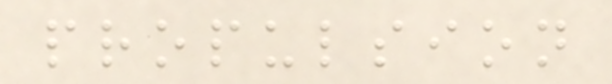propulsion
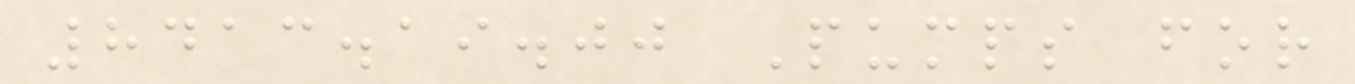8413.19.00 Pumps for
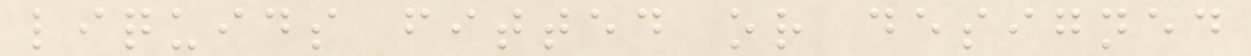liquids fitted or designed
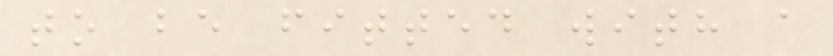to be fitted with a
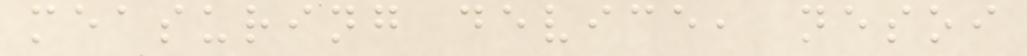measuring device, nesoi
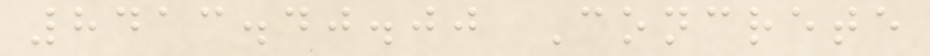8413.40.00 Concrete
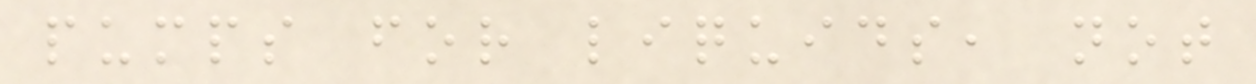pumps for liquids, not
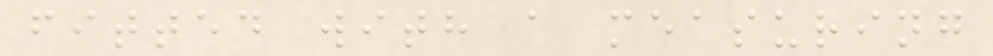fitted with a measuring
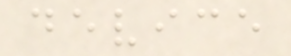device
